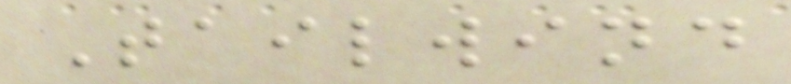Tailwind
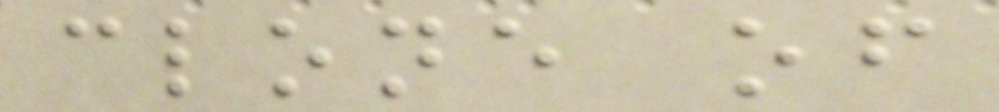clone of
